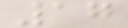17
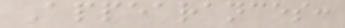Appearances:
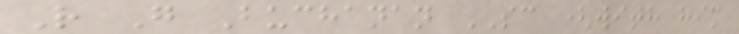R G Buchanan SC (with him
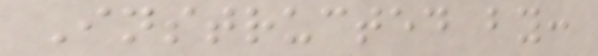Instructed by:
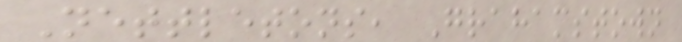Nettletons, Grahamstown
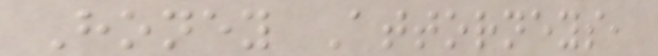Honey Attorneys,
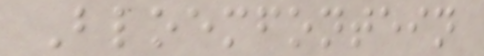Bloemfontein
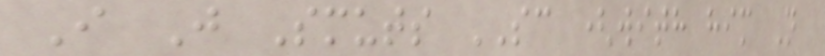I J Smuts SC (with him N
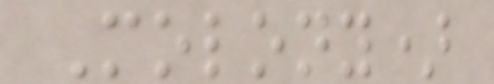Molony)
